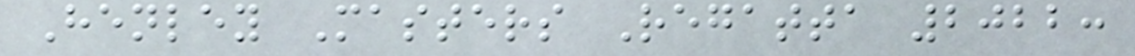Henley Masters Regatta 2022:
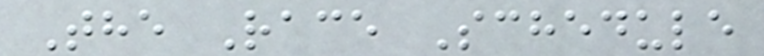The Race Schedule
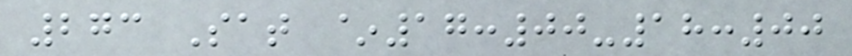273 Sat ~17:00-18:00
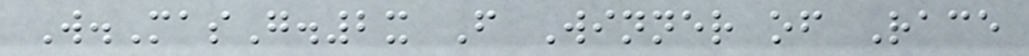W.MasG.2x F Winner of Race
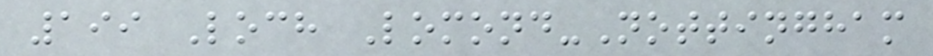199 Loch Lomond-Nottingham
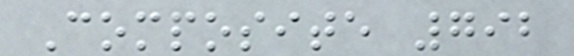Composite 792
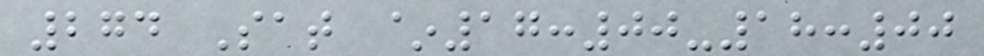274 Sat ~17:00-18:00
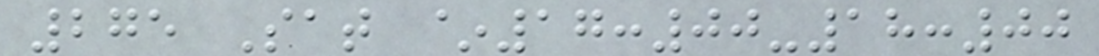275 Sat ~17:00-18:00
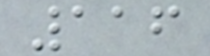116
